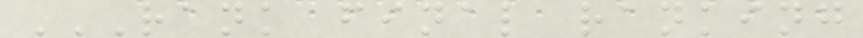RANK FINAL RANKING
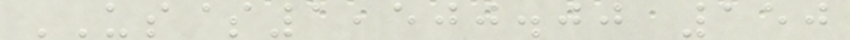US$1,500.00 150
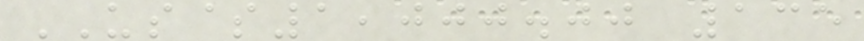US$1,000.00 135
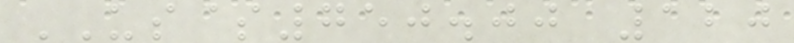US$750.00 120
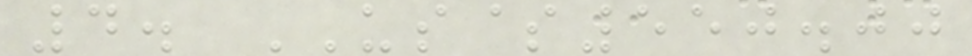4. US$550.00
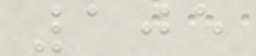105
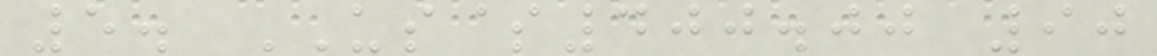5. US$400.00 90
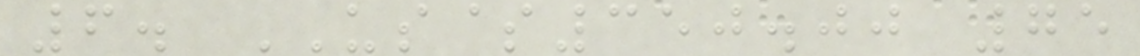6. US$350.00 75
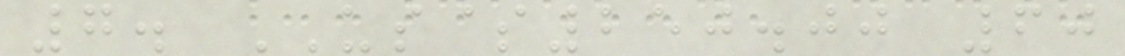7. US$250.00 60
